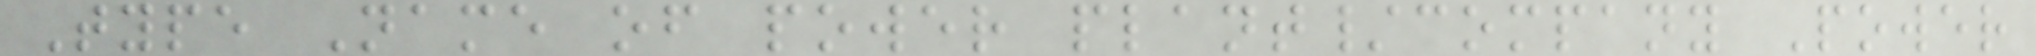Type Name of power plant/company Power
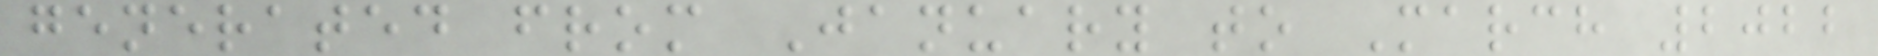generated from January to March 2022
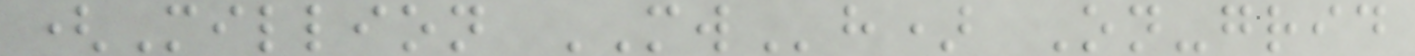(Million MWh) On-grid
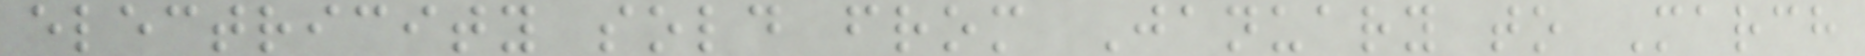electricity sold from January to March
